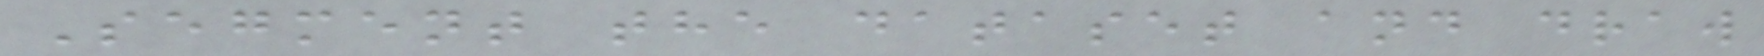Segment the dataset and draw
